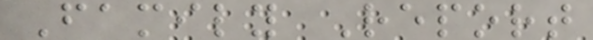Family Report
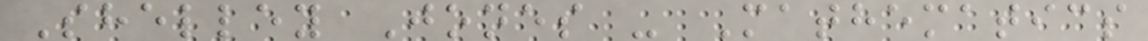Shelley Jones - Mathematics
